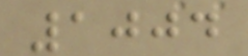1004
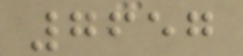7657
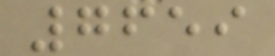7659
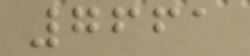7661
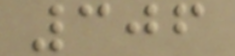306
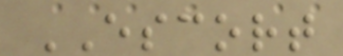ESCORT
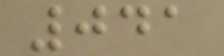041
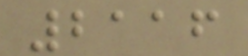2116
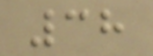38
